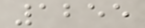1255
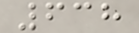638
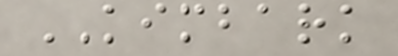KIMBARK
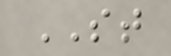ST
